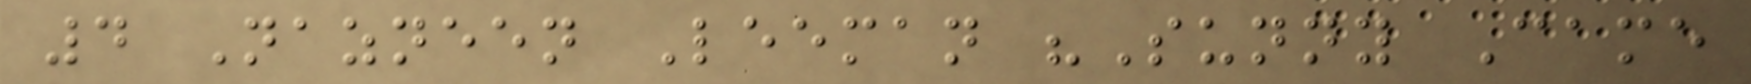4 Nazneen Leeman "Sunny Came
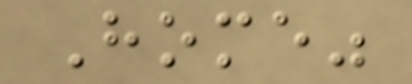Home"
